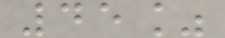45%
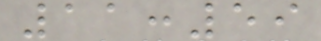11:59
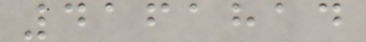4161814
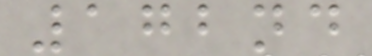172nd
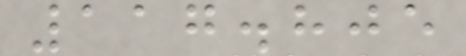117.805
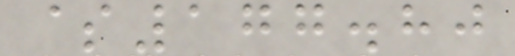$177.80
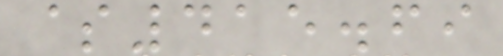$415.69
